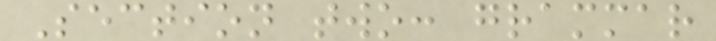Section two: grammar
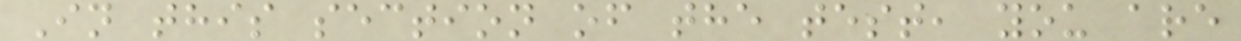In this section of the test, you are
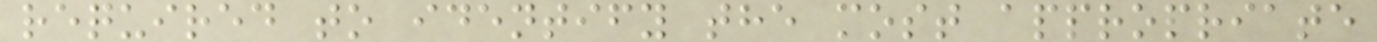required to identify the most appropriate
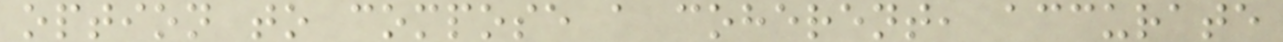option to compose a coherent, accurate
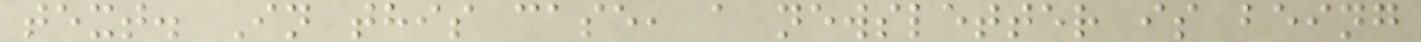text. In this case, a newsletter is being
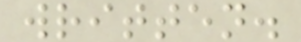written.
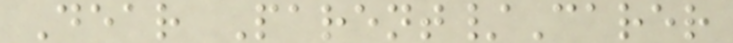Dear Parent/Carer
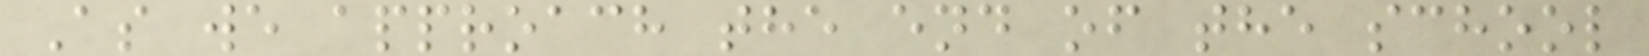As we approach the end of the school
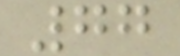77
